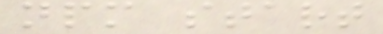npm start
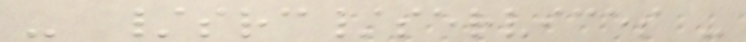- /src/services -
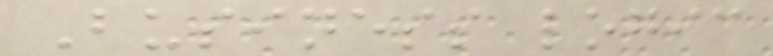Business logic
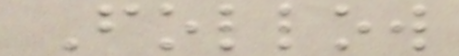Follow
